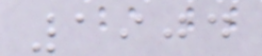1904
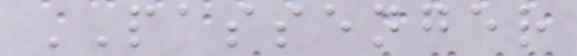PASSENGER
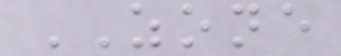ZONE
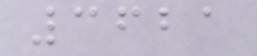3621
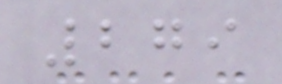279
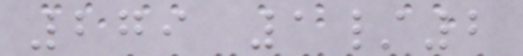279 1/2
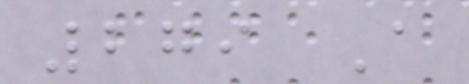279 A
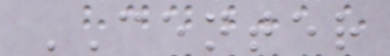CENTER
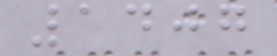1407
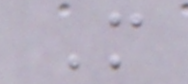M
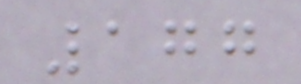177
